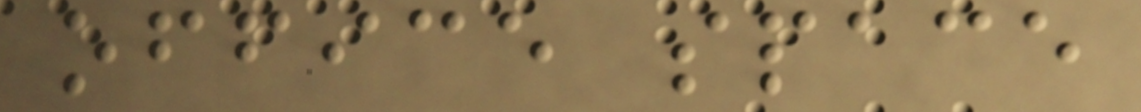office space
